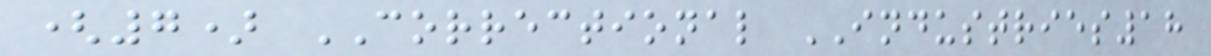(7) CORRECTIONAL INDUSTRIES18
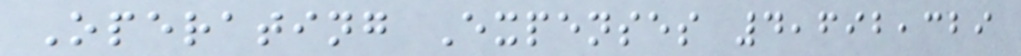Operating Expenses 4,692,329
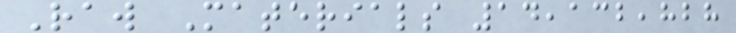Raw Materials 14,132,828
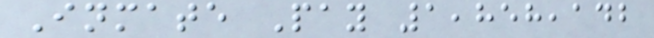Inmate Pay 1,858,142
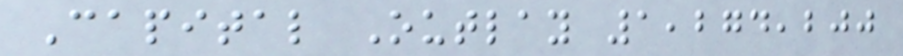Capital Outlay 1,274,200
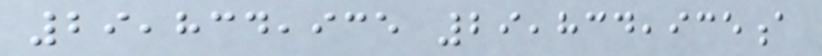29,834,935 29,834,935a
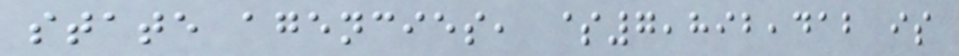state agencies, $7,892,412 is
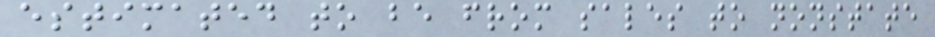estimated to be from sales to nonstate
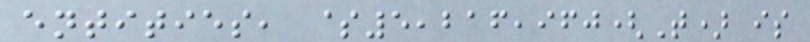entities, $5,216,960(T) is
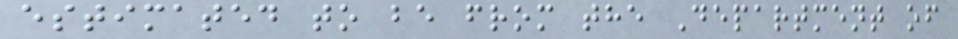estimated to be from the Department of
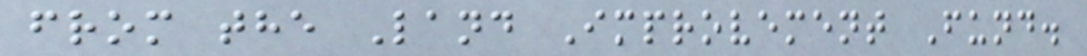from the Land Improvement Fund.
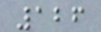126
